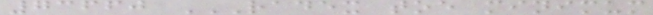73660 RADEX TOE MINIMUM
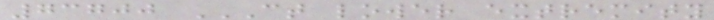73700 CT LOWER EXTREMITY
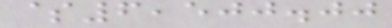$6,500.00
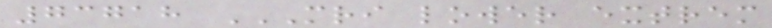73718 MRI LOWER EXTREM
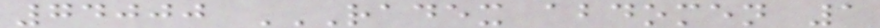74000 RADEX ABDOMEN 1
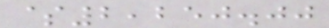$2,250.00
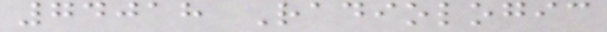74018 Radiologic
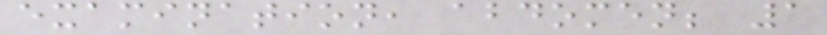examination, abdomen; 1
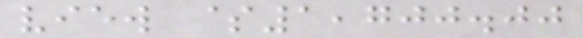view $1,700.00
